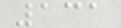131
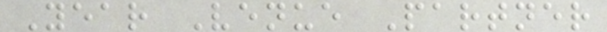Year Venue Partner
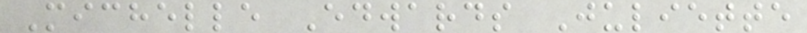Michelle Edwards Juliette
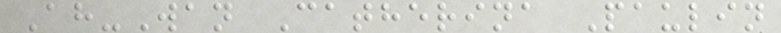Ah-Wan Catherina Paulin
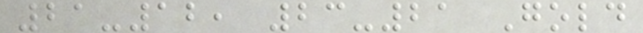21-12, 23-21 Gold
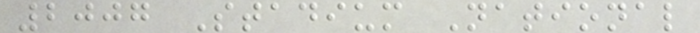2007 Stadium National
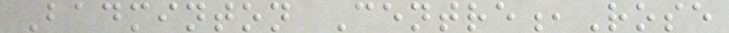Badminton Centre,Rose
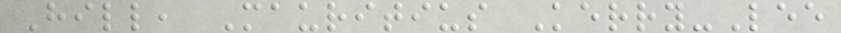Hill, Mauritius Kerry-Lee
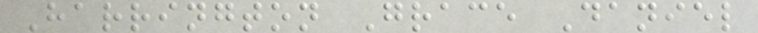Harrington Grace Daniel
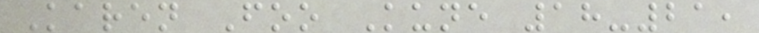Karen Foo Kune 18-21,
